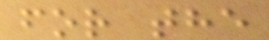for the
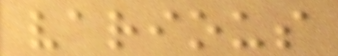various
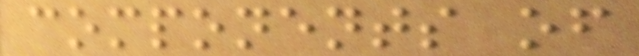components of
